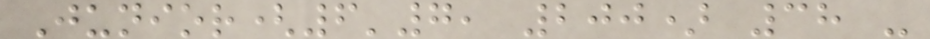Junior(6'7, 200) 38 -
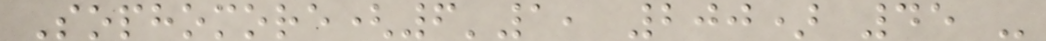Sophomore(6'1, 200) 45 -
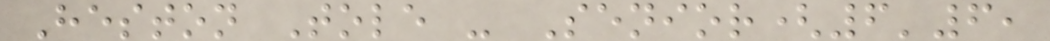Heston Tole - Senior(6'6,
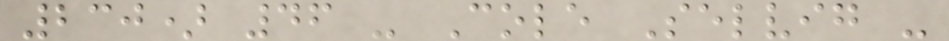230) 46 - Cole Selvig -
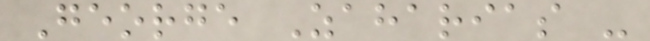George Zaharias -
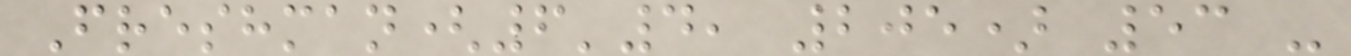Freshman(6'4, 205) 53 -
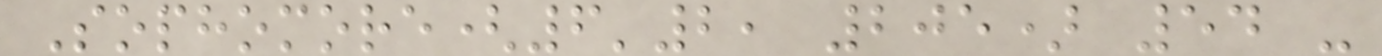Sophomore(6'2, 205) 54 -
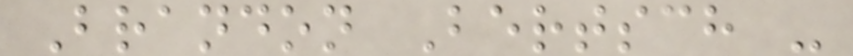Brandon Bertsch -
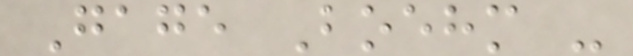Gage Boehm -
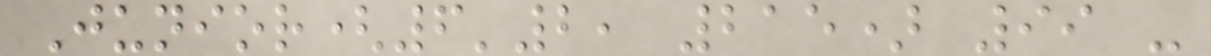Junior(6'2, 215) 99 -
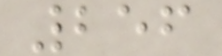256
